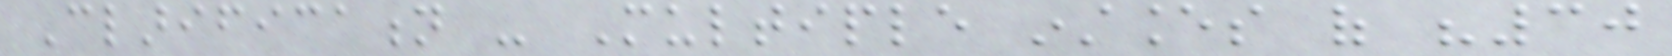Clarification - Multiple instances of "30
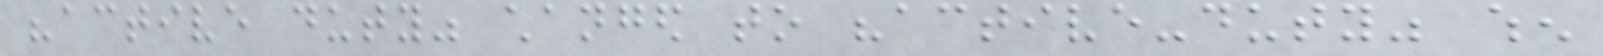"active duty" changed to "active-duty" when
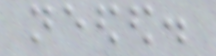needed.
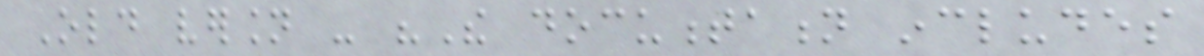Old version - "The documentation includes
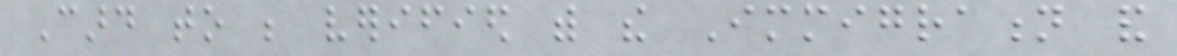Card to be verified with the Immigration and
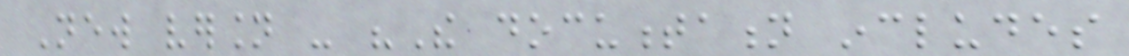New version - "The documentation includes
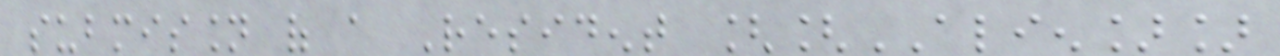submission of a Resident [[ALIEN]]
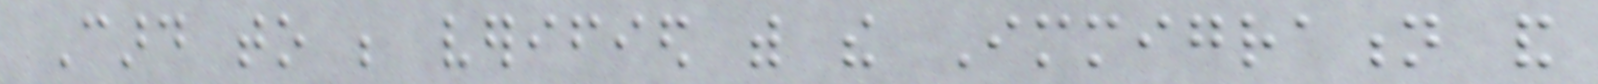Card to be verified with the Immigration and
